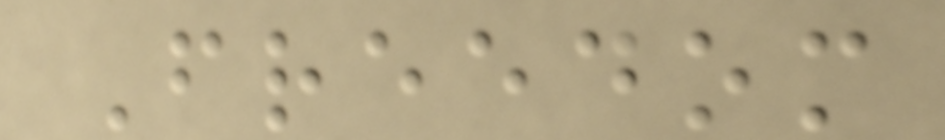Freedom
